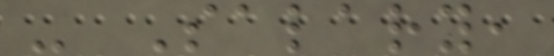- Salary,
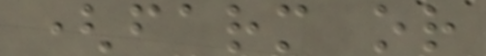(farm or
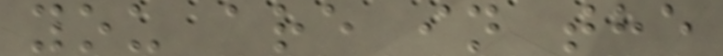you are in the
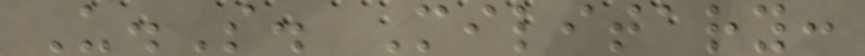U.S. Military:
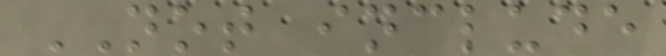NOT include
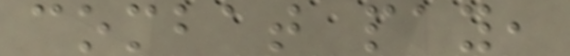combat pay,
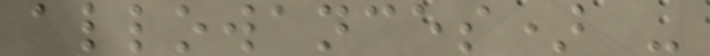allowances) -
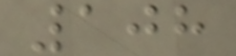108
